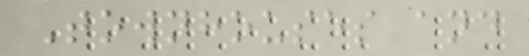Townhouses and
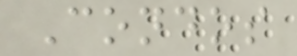Condos
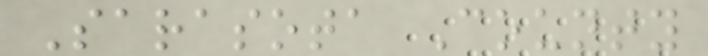Sarasota County
